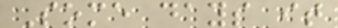Some days it
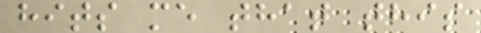hits me that this
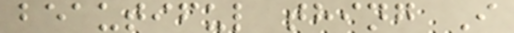beautiful thing I
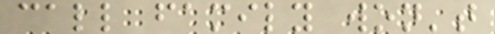call family won't
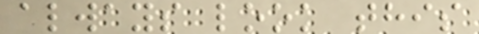always look this
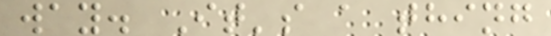way. It's a thing
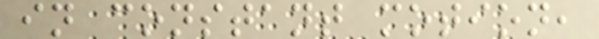in constant motion,
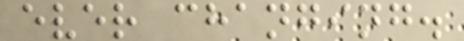ever changing.
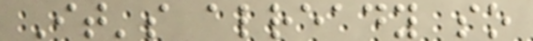It's already so
